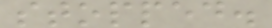stopped.
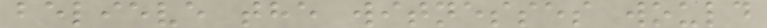believe the witnesses would
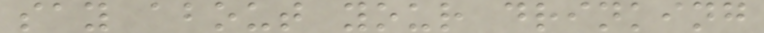say about your drinking
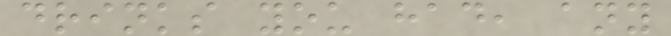drinks you had, any
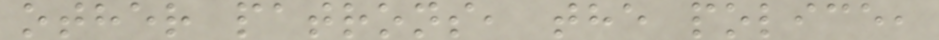other patrons, the police,
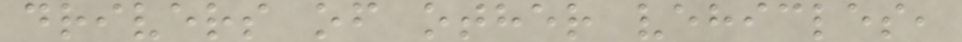drivers of other vehicles,
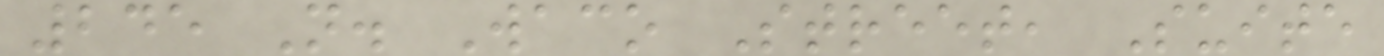245 N. Waco Street, Suite
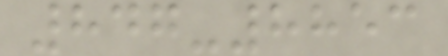847-8853
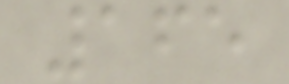165
